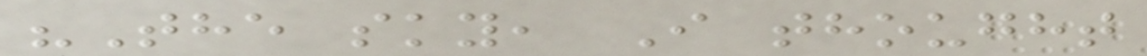"The sky, I thought
